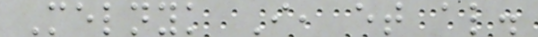Melnyk I, et al.
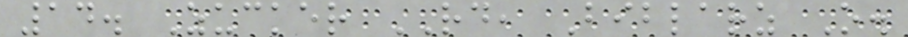14. Zucker RD, Biblarz O.
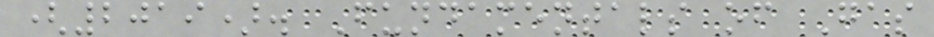(2019). Fundamentals of Gas
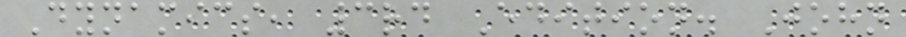Dynamics, 3rd Edition. John
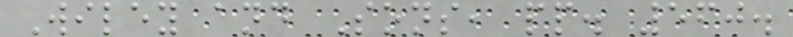Wiley and Sons, pp. 560.
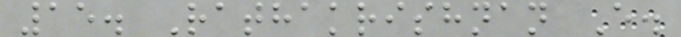15. Rathakrishnan E.
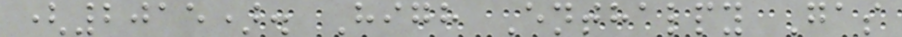(2015). High Enthalpy Gas
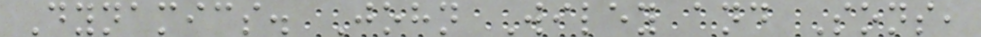Dynamics. John Wiley and Sons,
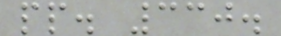pp. 330.
